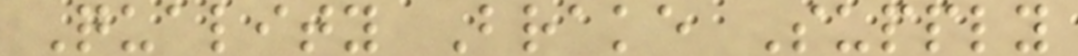Quality Brake Supply
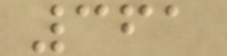361
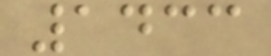1433
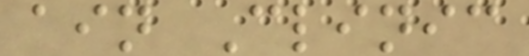ain Clinic
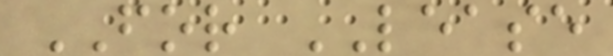FOR LEASE
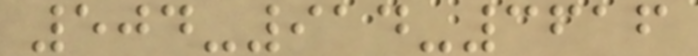504-914-3616
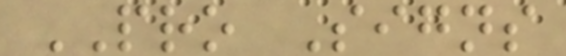PRO Signs
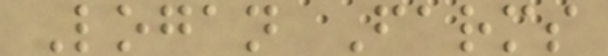Logan Farms
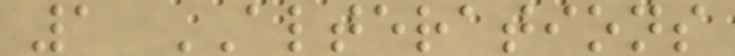1 ALTERATIONS
